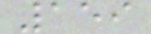159
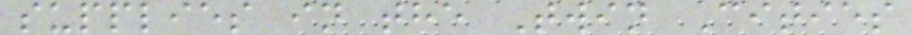supplies in the Twin Cities
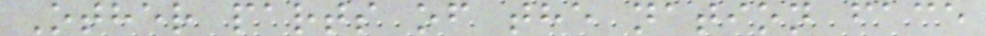Other parts of the nation face
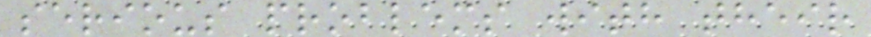serious problems with their
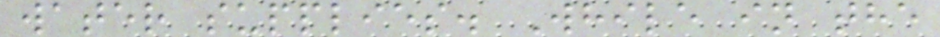water supplies. While in the
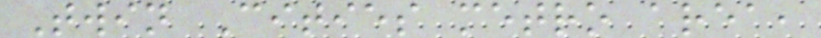Twin Cities metro area,
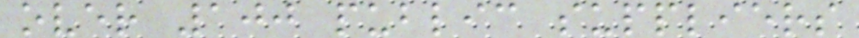over 100 public suppliers
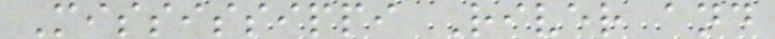Mississippi River and
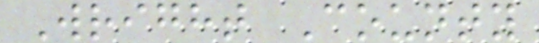Wright County
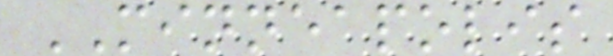MINNEAPOLIS
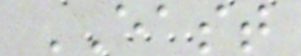EAST
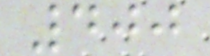400
